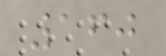160
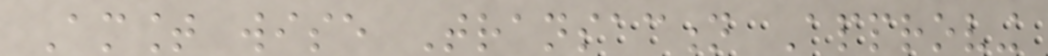Amount wise Transaction Approving
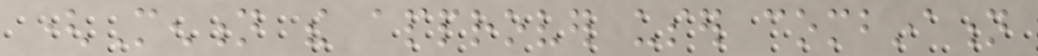(Mention the approver user combination
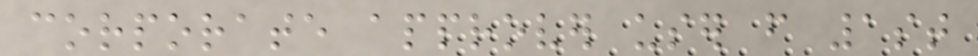corporate approver user from 1st
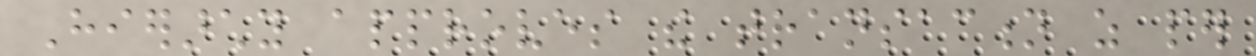Hierarchy approves the transaction as per
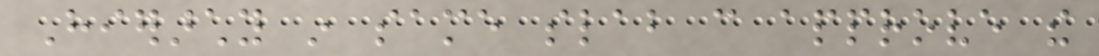Hierarchy in same slab can approve the
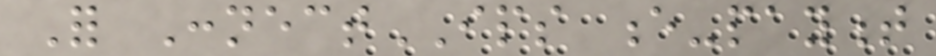For ConnectIPS e-payment
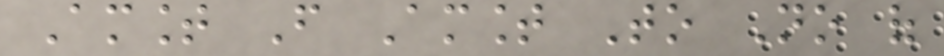Amount From Amount To No of
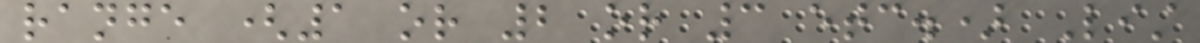range (1 or 2 or 3 etc.) List
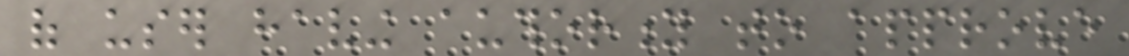of user having authority to approve
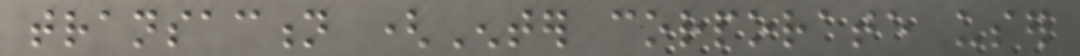transaction (Enter corporate user
